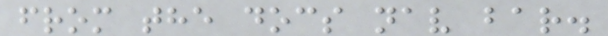from the docs nav bar.
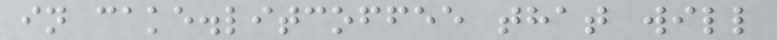in cake.litcoffee that will
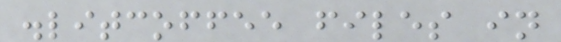.litcoffee files in
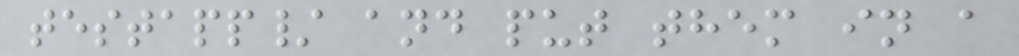testapp/ and put them in a
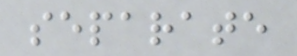separate
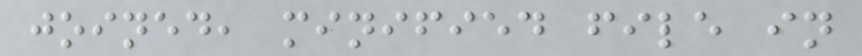joined, minified file in
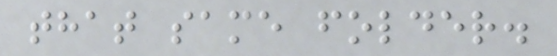that same folder.
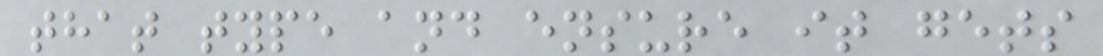that type and ensure it gets
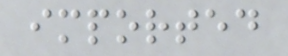imported
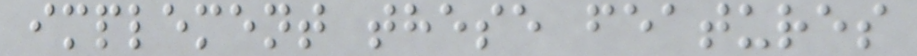implement these features
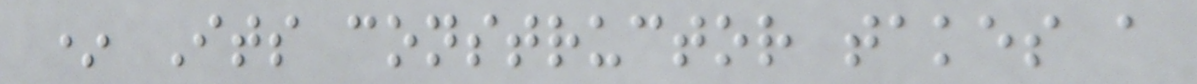* Its constructor takes a
